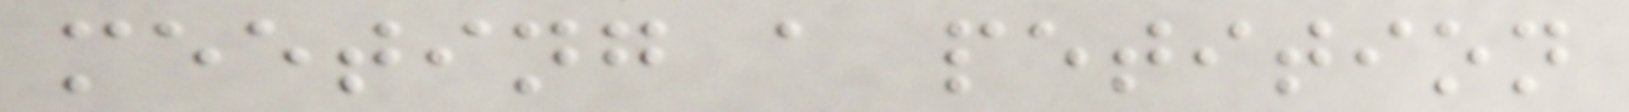meeting a petition
